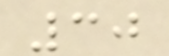30
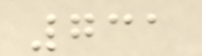731
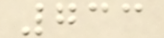733
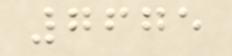7675
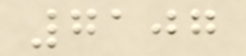7107
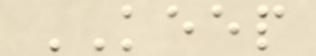KEEP
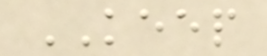KEEP
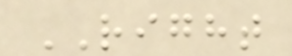RIGHT
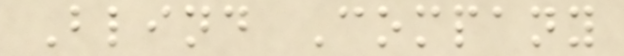Blind Company
